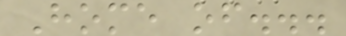Home of...
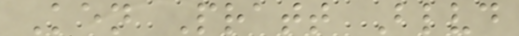Ken Pratt Blvd
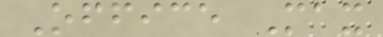Office Max
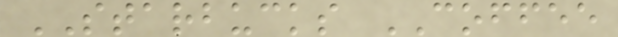STARBUCKS COFFEE
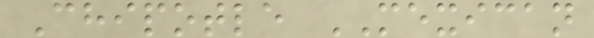Chipotle MEXICAN
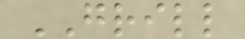GRILL
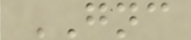GNC
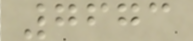7673
